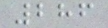286
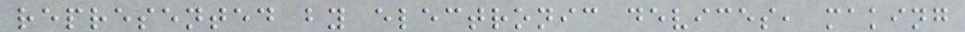represented by electronic devices, making
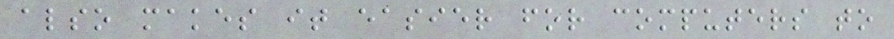also makes it easier for computers to
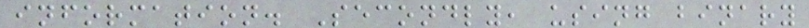information. Secondly, using binary
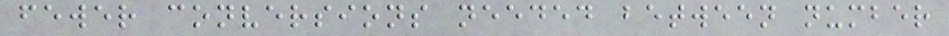fewer conversions needed between number
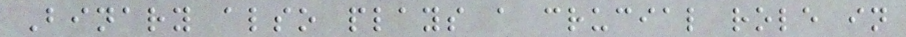Binary also plays a crucial role in
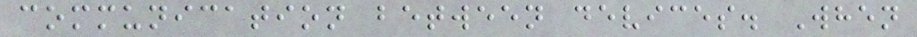communication between devices. When
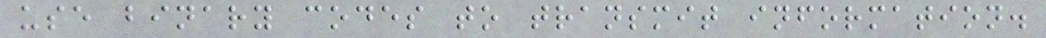use binary codes to transmit information.
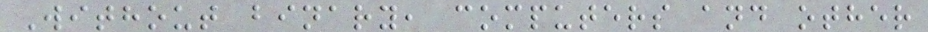Without binary, computers and other
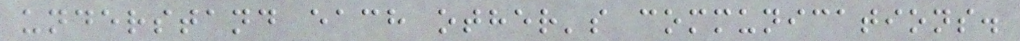understand each other's communications.
